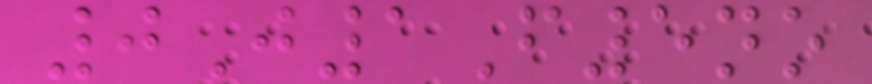0J1F5no
